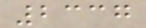2337
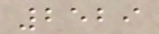2529
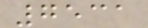7531
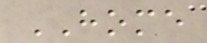HOME
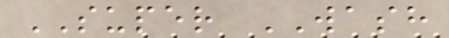SUPER WASH
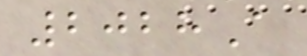2028A
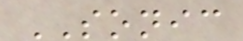SONIC
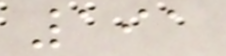191
